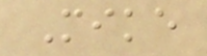Mike
